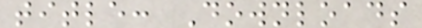title: Downloads
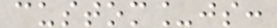custom_js:
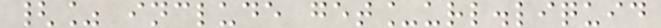{% include get_url.liquid
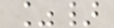%}
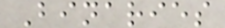Binaries
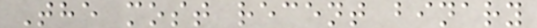The most recent binary
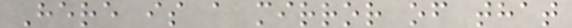Here is a mirror of that
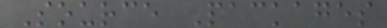Source Packages
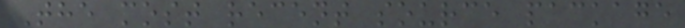The most recent source package
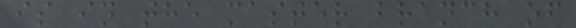is in the master branch of
